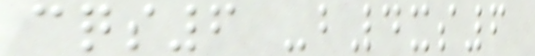cqs6 -b4xs6
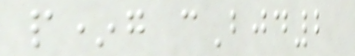p*g cBjd2
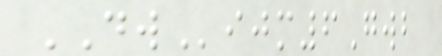DWijm6Gwb
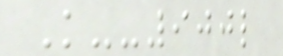K--900l
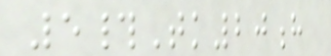5#Tk20h
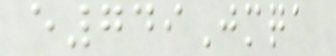e749Jmqa
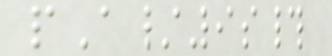pA/9s#
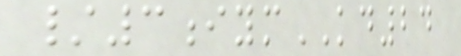/3iymKD24
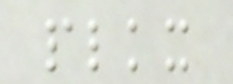plkx
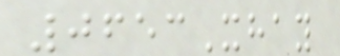0653Xhay
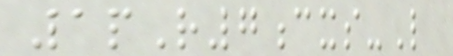1pR7cxs-L
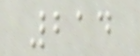214
